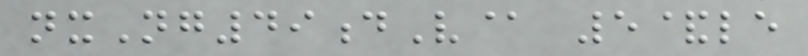nxNg49dV@ 5&le
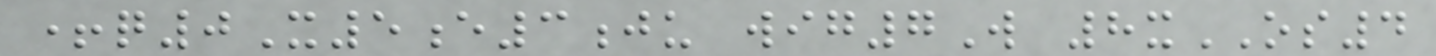+q0X5e3ju wig7W 8xOS4
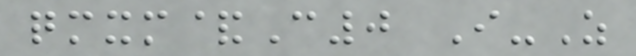qmxm&C0 I-Z
